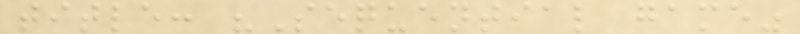title: "Sequential game"
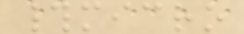#micro
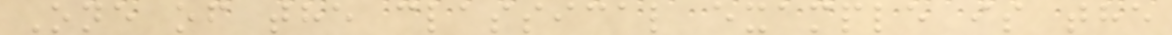One of the classical example is the
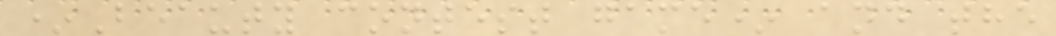*Beauty contest game* and the
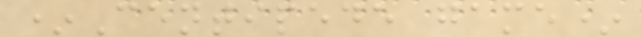*Centipede game*
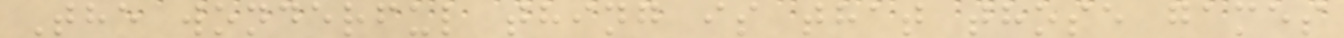The wonderful thing is that those games
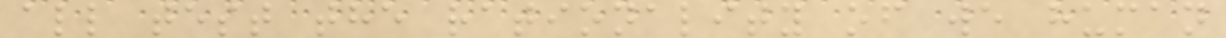all test the rationality of we human
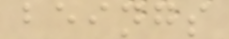beings
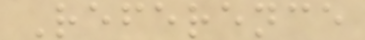Reference
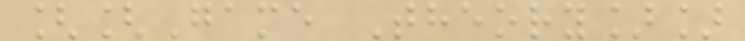[[Game Theory]]
